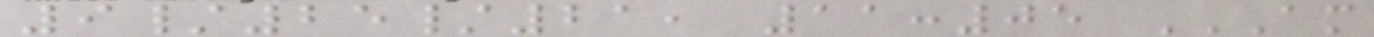9/25/21, 11:05 AM
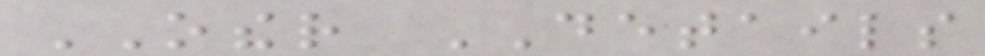OTHER DETAILS
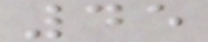45
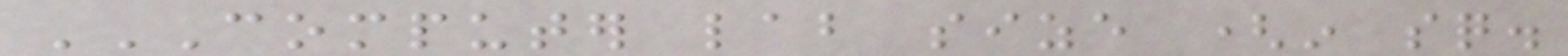COMPUTER LAB SIZE (IN SQ.
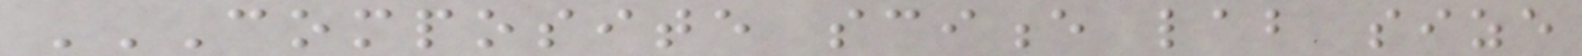COMPOSITE SCIENCE LAB SIZE
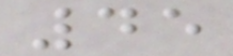45
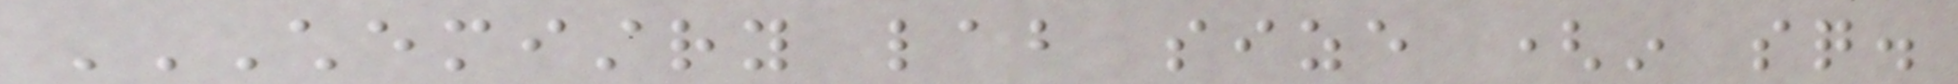CHEMISTRY LAB SIZE (IN SQ.
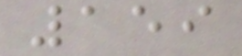159
